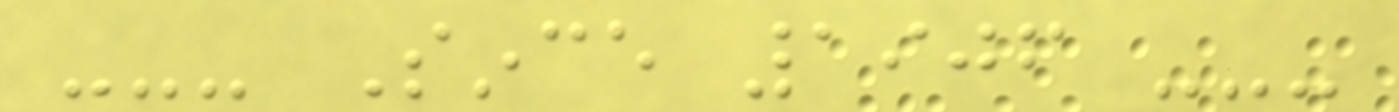--- Since 1906 ---
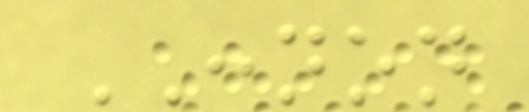CONNON
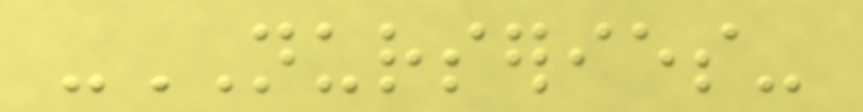-NURSERIES-
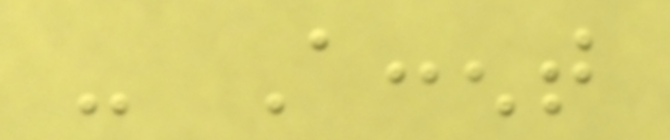- Accent
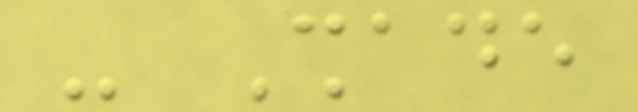- Shade
